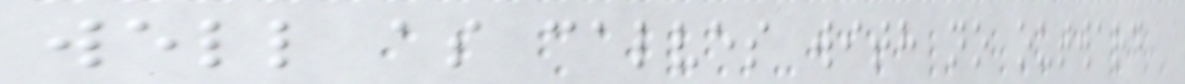well as calves with no outward
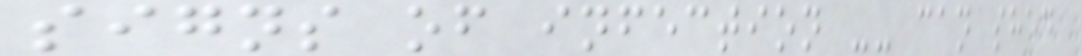signs of infection -- can shed
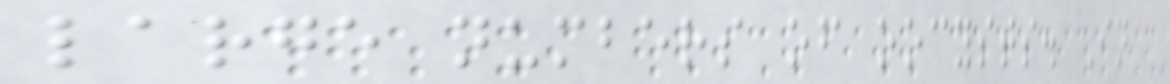large numbers of oocysts. In
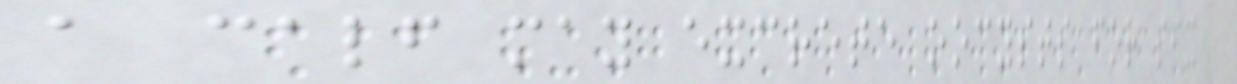a calf may excrete oocysts for six
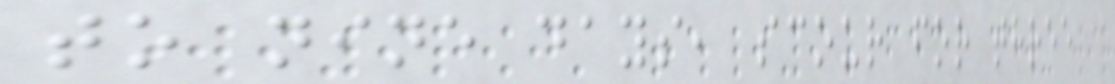to nine days, scour for three
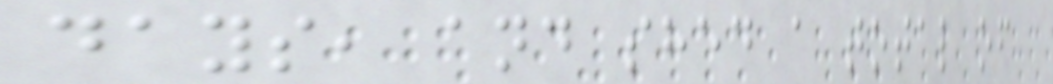days, and shed a total of
